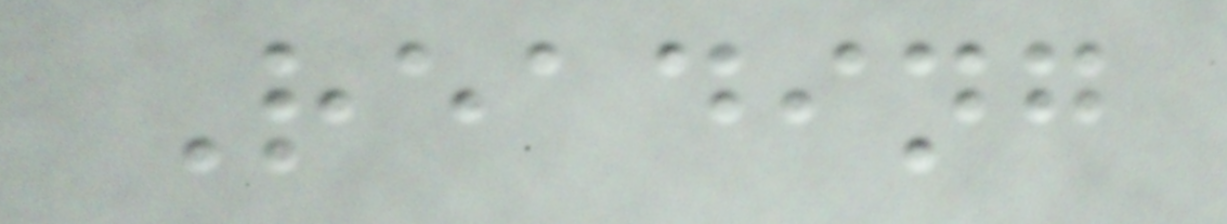Reading
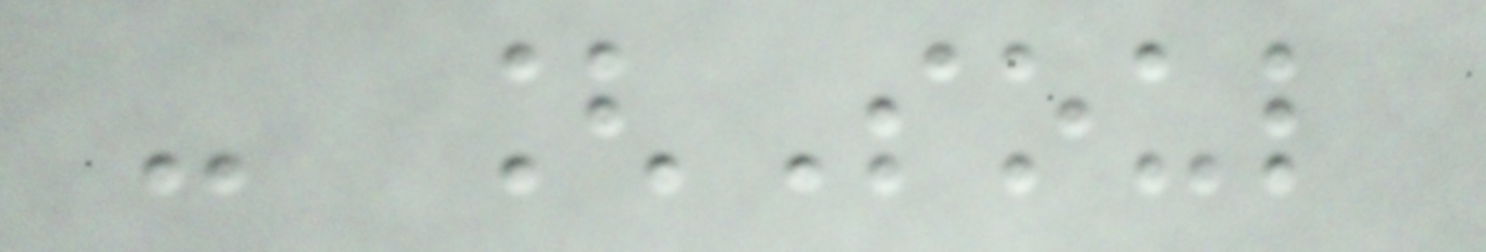- [Soul
